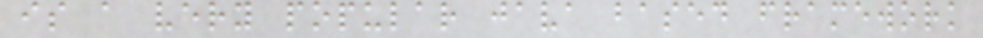is a very popular java based framework
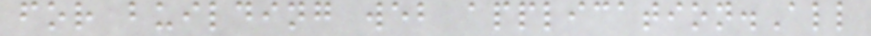for building web application.All
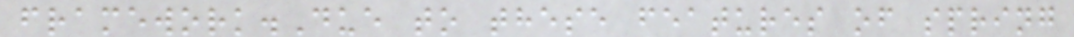framework.Due to these features of spring
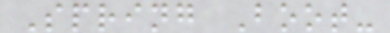Spring Boot-
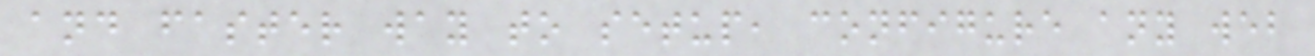and faster way to setup, configure any web
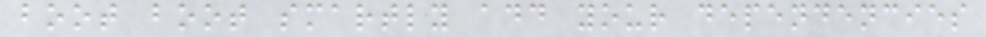boot boot smartly add your dependencies
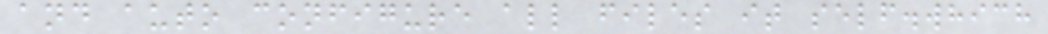and auto configure all files it self.which
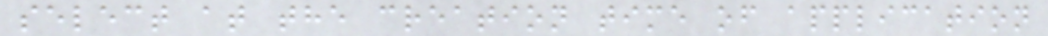select at the creation time of application
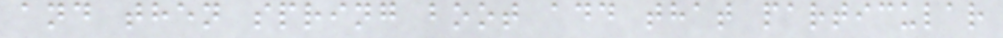and then spring boot add that particular
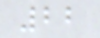22
